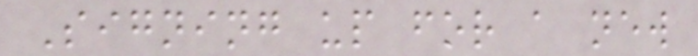Signing up for a new
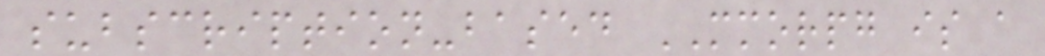subscription-based MMORPG is a
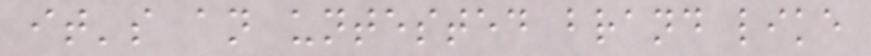it's an untested brand like
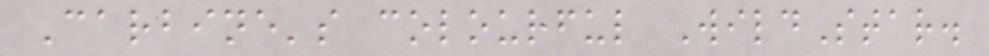Carbine's colourful WildStar.
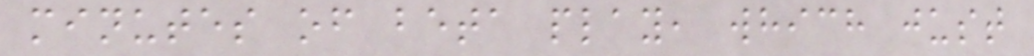minutes of beta play, which just
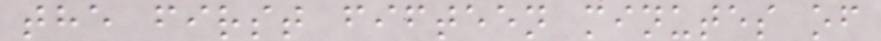the first fifteen minutes of
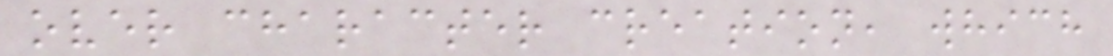over character creation, which
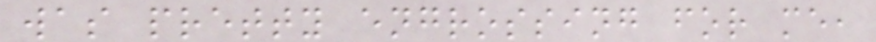was pretty engrossing for me,
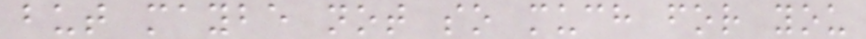but maybe not so much for you
